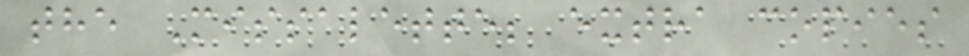the Missalette; extra copies
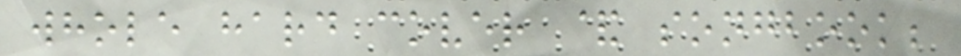whole hard cover & songbook;
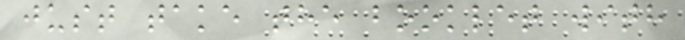just take the booklet with
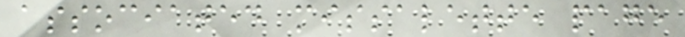associated missalette page
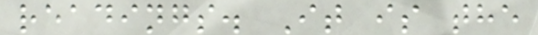readings. It is the
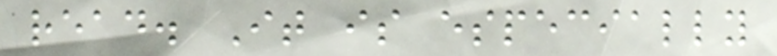read. It is especially
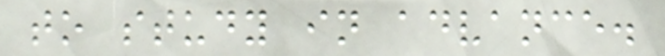to study in advance.
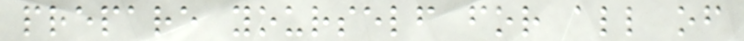prepare yourself for all of
